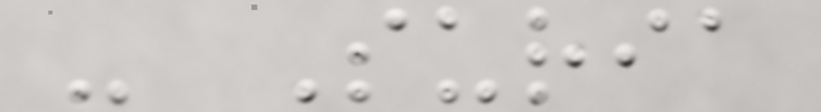- Suria
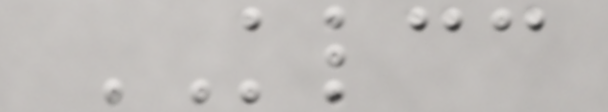KLCC
